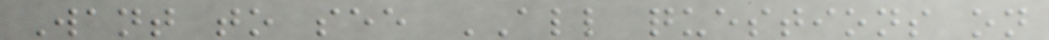Want to see ALL questions on
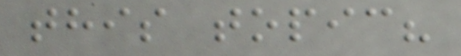this topic?
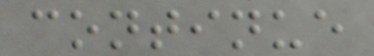continue
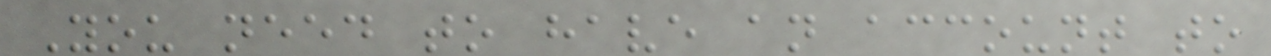You need to have an account to
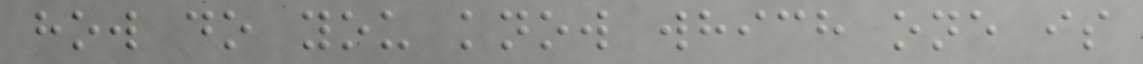how do you know which one is
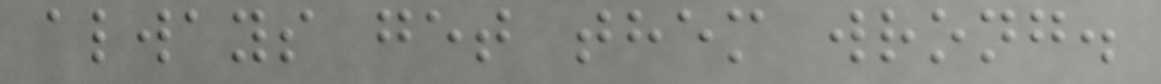always get them wrong.
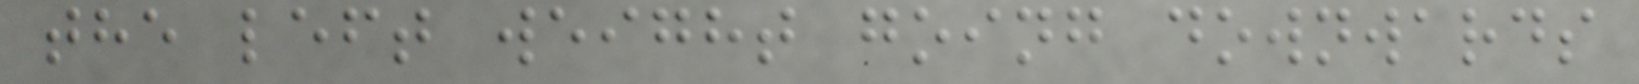the left weight going downwards
